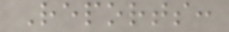Reports:
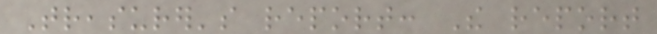Treasurer's report: The report
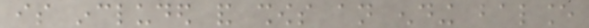is included and shows an ending balance
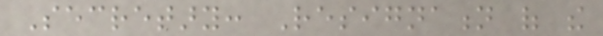Secretary: Resignation of the
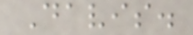Davis.
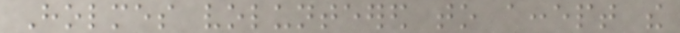Holmes volunteered to accept the
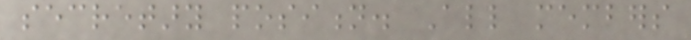secretary position. All members
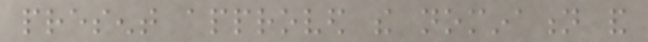present approved the nomination and
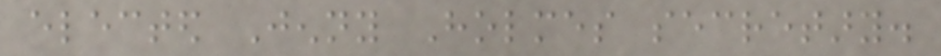elected Jenny Holmes secretary.
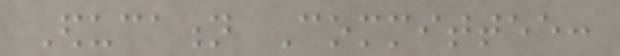Education Committee:
